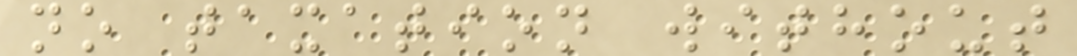no taxation without
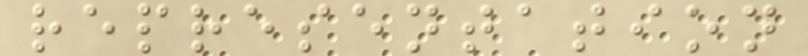representation
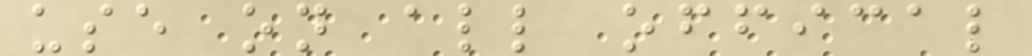use on all offical
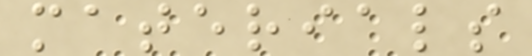materials
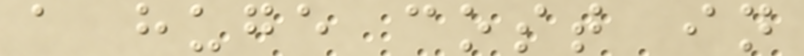a huge cost in
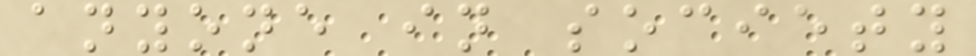anyone in society
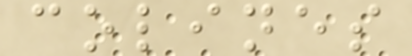colines
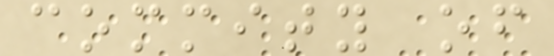commity of
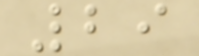29
